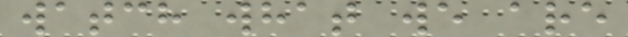watch what we are
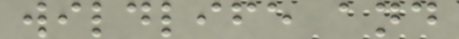wildlife and
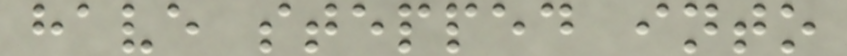have stepped into
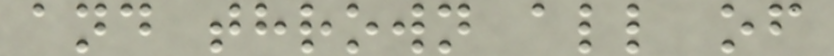and thrown all of
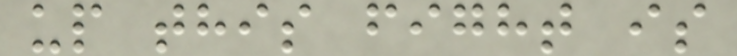up this fight is
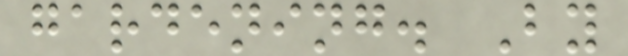gardening. By
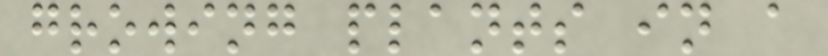growing plants in a
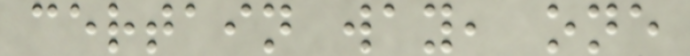certain way, one
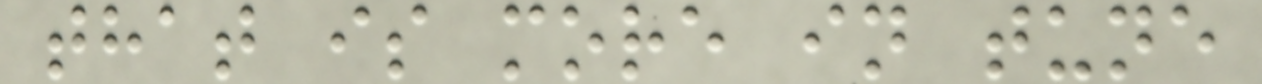that is more in tune
